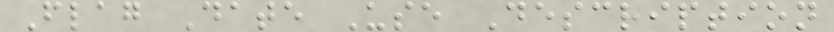Flag Date Use Description
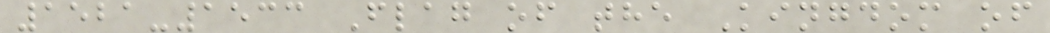1521-1533 Flag of the Kingdom of
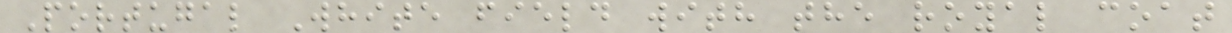Portugal White field with the royal coat
